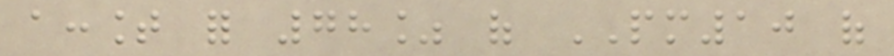account for 78% of PM10 of
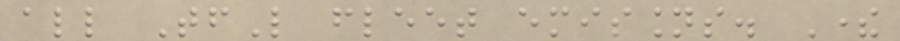all TfL fleet emissions. There
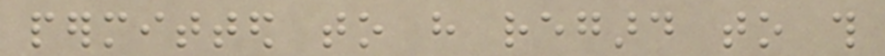permitted to have regard to this
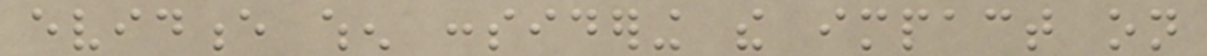evidence when considering the impact on
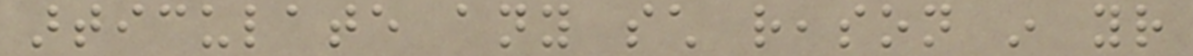articulate any such reason in your
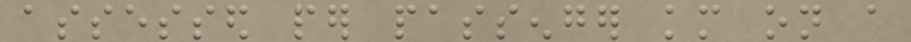assessed per passenger km on a
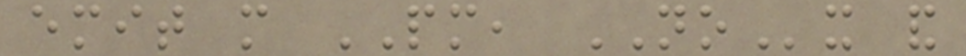emit more PM, NOx and
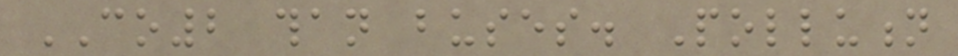CO2 than buses. Pollution
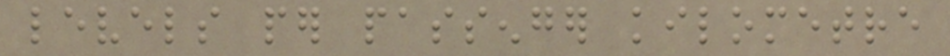levels per passenger kilometre
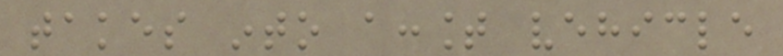takes into account vehicle
